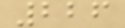226
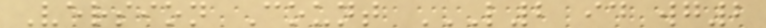Version Count L2 ID WG2
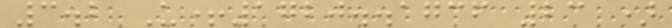3.2 U+1720..1736 23 )
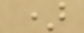)
